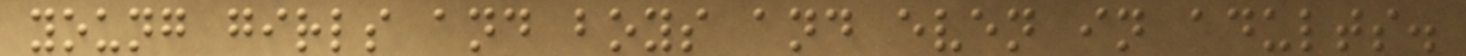young girls and boys and even in adults.
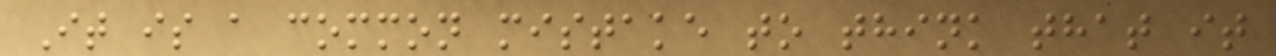It is a common mistake to think that it
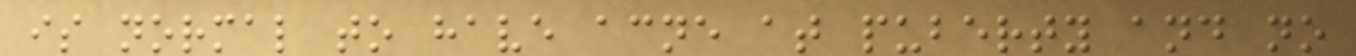is normal to have acne at puberty and no
